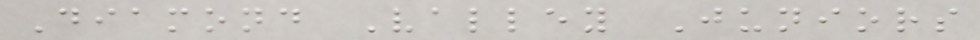Diamond Valley Juniors
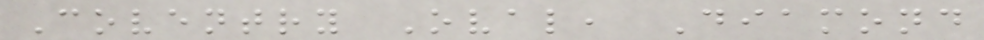Coventry Oval, Diamond
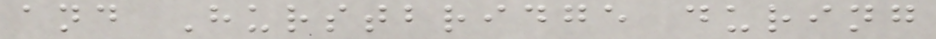and Hurstbridge during
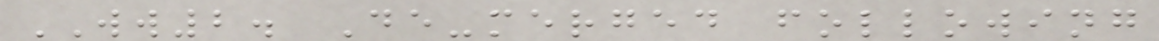WW2. De-merged following
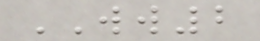WW2
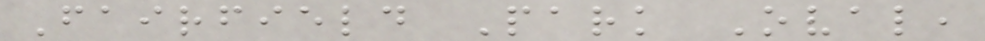Fairfield Park Oval,
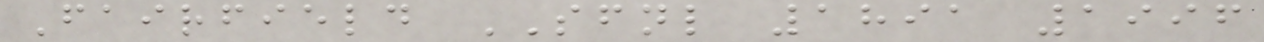Fairfield SFNL 1891 1996
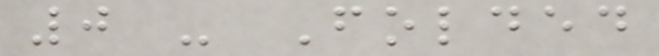0 - Folded
